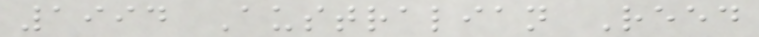1994 Australian Reed
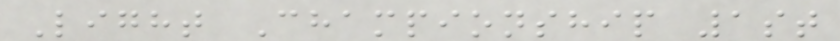Light Championship 1st
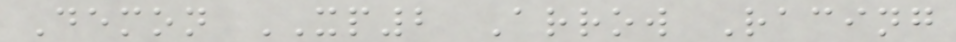Demon XP2 Arrow Racing
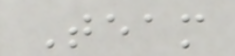Team
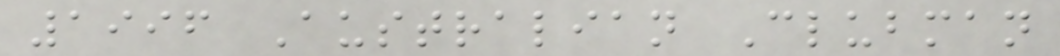1996 Australian Clubman
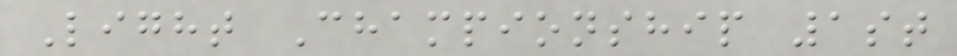Light Championship 1st
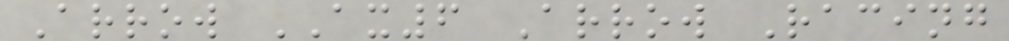Arrow AX6 Arrow Racing
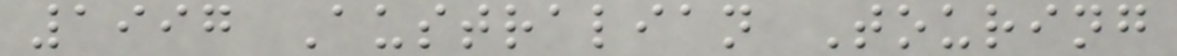1997 Australian Touring
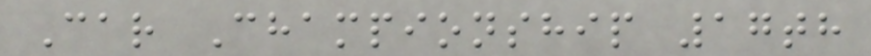Car Championship 17th
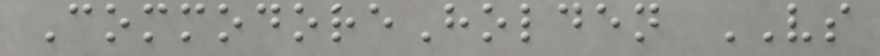CommodoreHolden VS
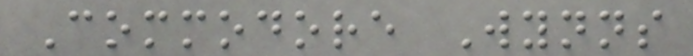Commodore Wynns
